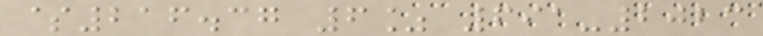$216.37 6% 691-2023
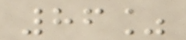86%
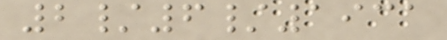2/6/1931
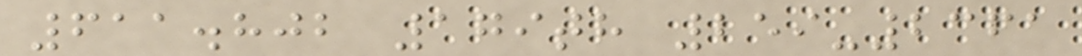611.802 179th 259-2361
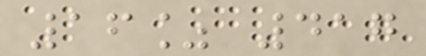16% 417
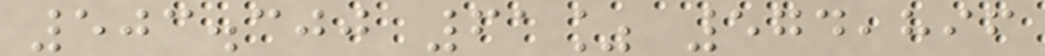503.300 61% 574,896
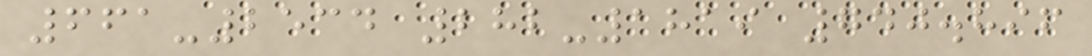661-2534 282-1819 740.896
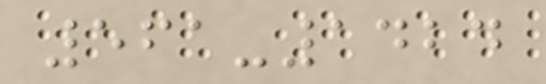561-1424
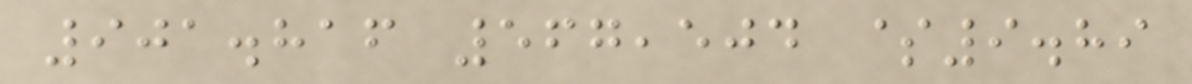901.816 567,504 $9.89
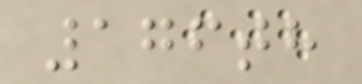176th
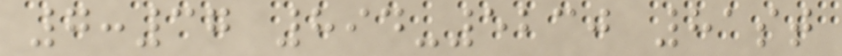7:37 894-5230 81st
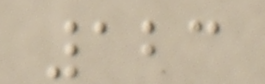123
